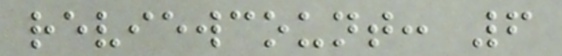reviewcount: 6
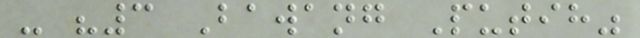- "3 Bawang Putih"
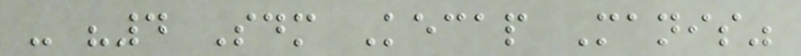- "4 Sdm Kecap Manis"
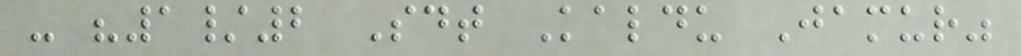- "1/2 Sdt Kaldu Jamur"
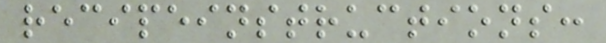recipeinstructions:
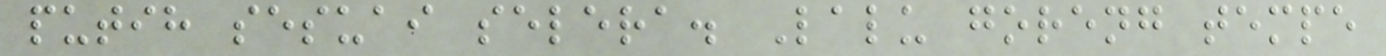putih sesuai selera. Lalu goreng tempe
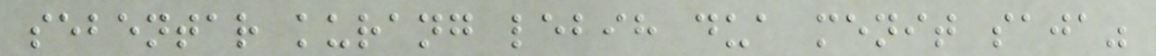sebentar kurang lebih dua menit saja"
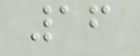16
